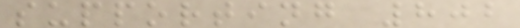supporting 802
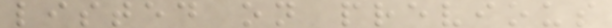listed on previous
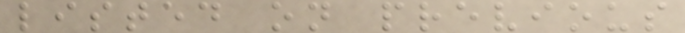listed on previous
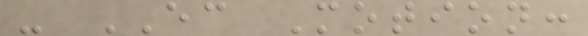- EC Motion:
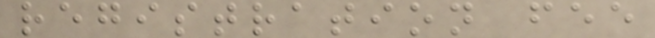registration fee
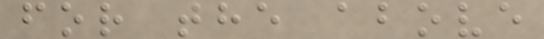for the above
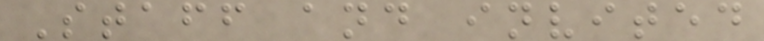Staff and invited
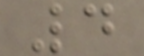4
